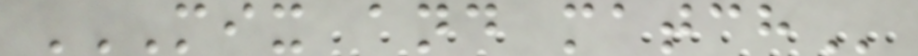MIX AND MATCH
